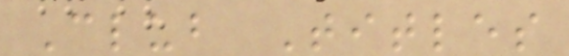Club Titles
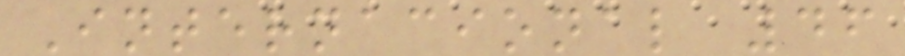Internacional 46
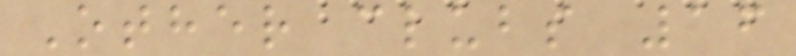Other clubs 16
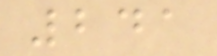241
